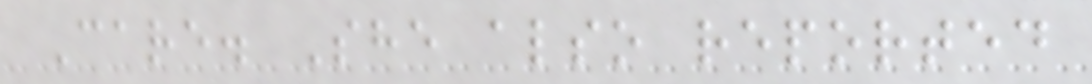Care. She also reported
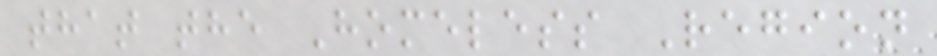that the Homeless Region
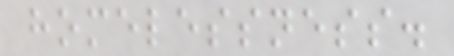homelessness.
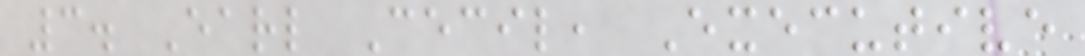3. Earl Cecil, Executive
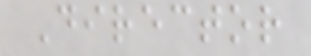Director
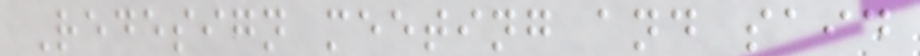Redesign meeting and said
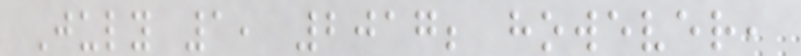July 1, 2017; however,
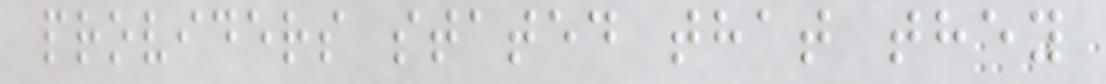providers stated that they
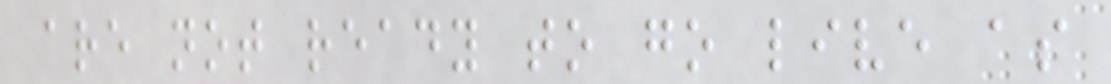are not ready to go live as
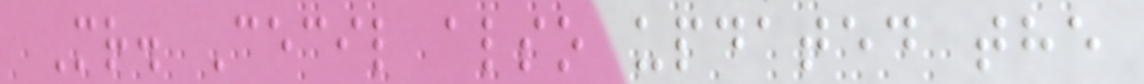Mr. Cecil also updated the
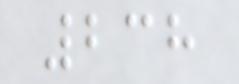238
